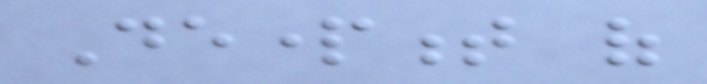Department of
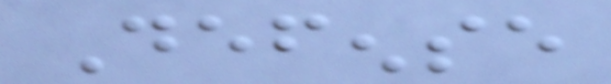Defense
